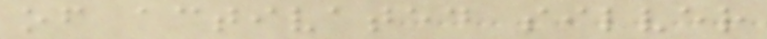of activated silver
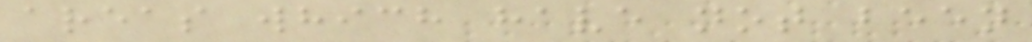areas which have not been
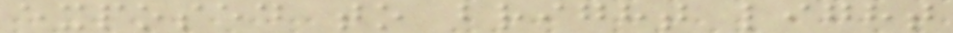exposed to bright light
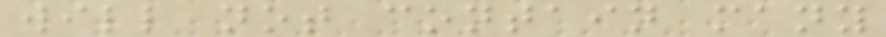will not contain many
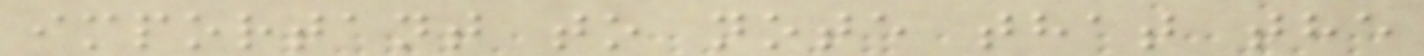important to note that the
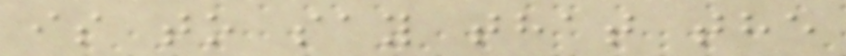is to say that the
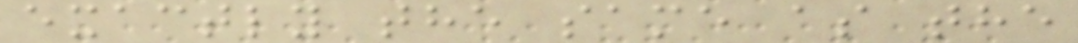exactly the same as the
